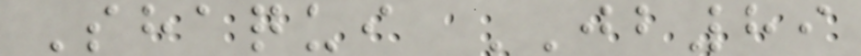Shaqui JB89
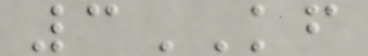3KF
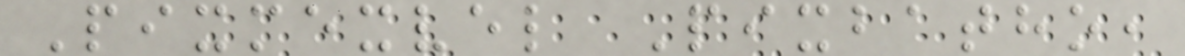Pixmexvel Pixbatho,
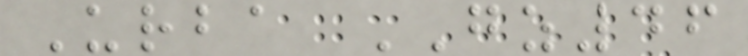Urba GZ46
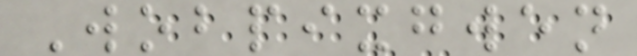Wobpixgwen
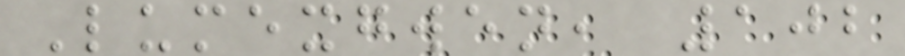Lumexgwen, 102
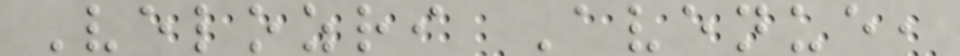Velozri Avenue,
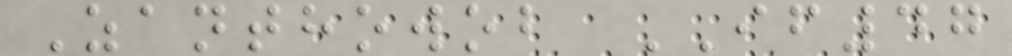Zanthowob IF47
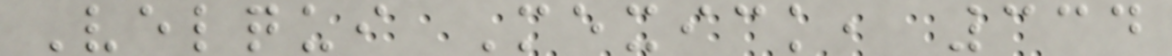Velqui Mexick, 334
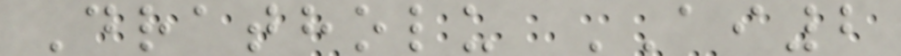Dratholu AI2
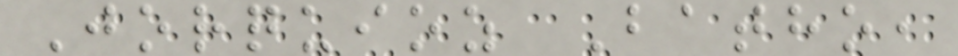Jorquioz Batho,
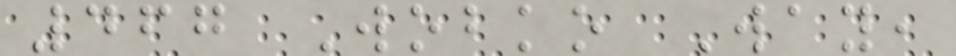467 Wobko Way,
